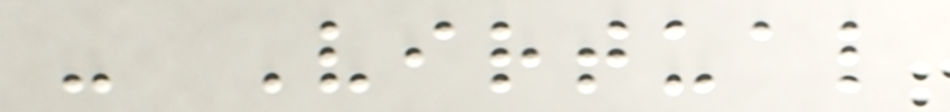- Virtual
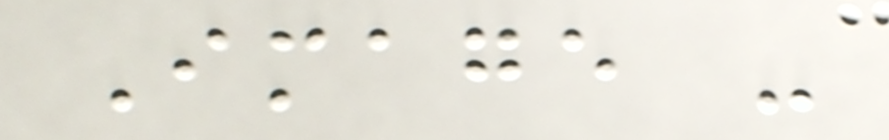Image -
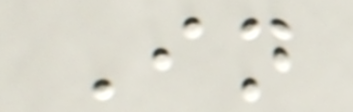In
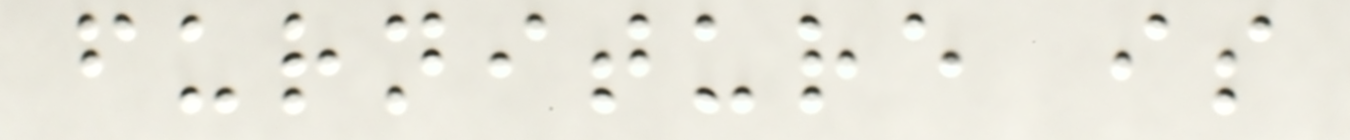furniture is
